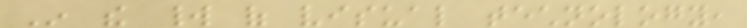In the world of visual technology,
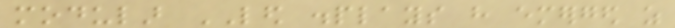modular LED displays have emerged as
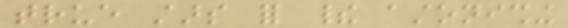true stars for their astonishing
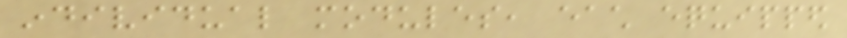individual modules, each equipped
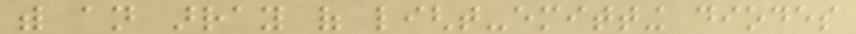with an array of light-emitting diodes
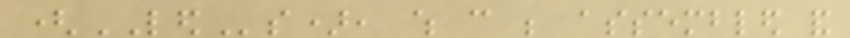(LEDs), which can be assembled and
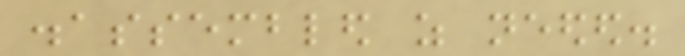disassembled as needed.
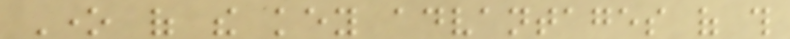One of the key advantages of this
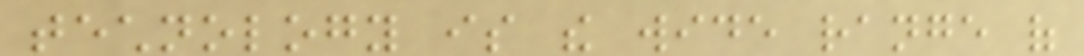technology is the wide range of
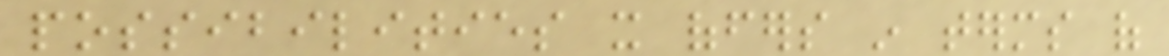possibilities it offers in terms of
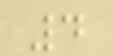4
